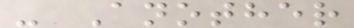- Another
